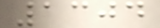1304
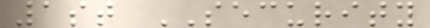1st SECURITY
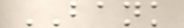BANK
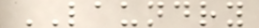LAUNDRY
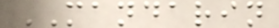MANDARIN
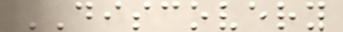DISCOVERY
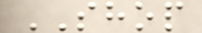SHOP
